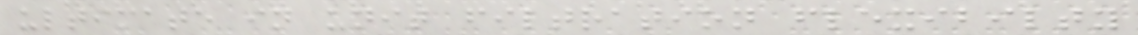ultimate in unit filtration flexibilty
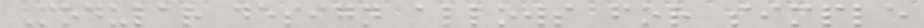Modular design allows for simple
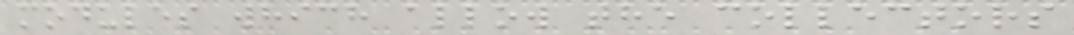modules which allow the collectors
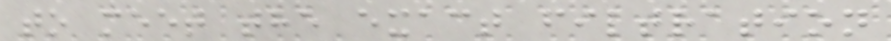to meet the exact filtration
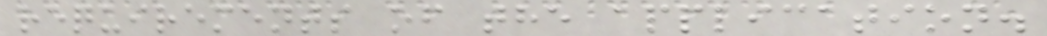requirements of the application.
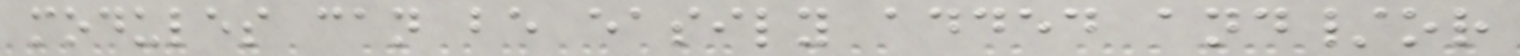modules can be easily added and/or
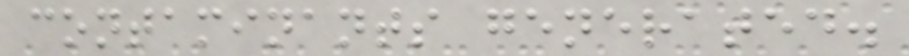contaminants generated.
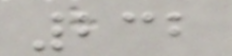232
